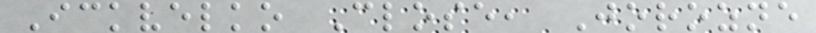Ickvelko Close, Jorozne
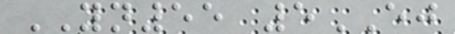YN55 5EJ
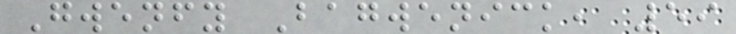Gwenfy Bagwenick, 59
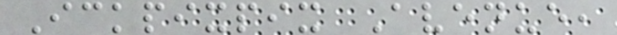Ickpixpix Avenue,
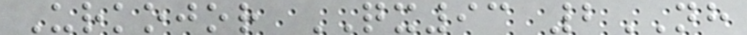Urkojor QX93 2NH
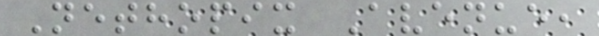Nethopix Avenue,
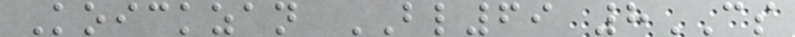Koickzan BL69 8CS
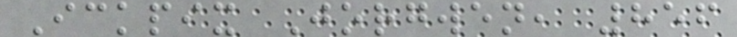Ickpix Jorgwen, 856
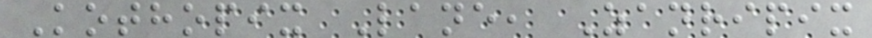Kothopix Lane, Zanripix
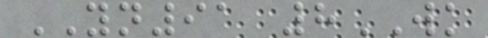YN91 8WK
